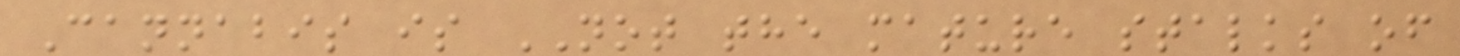Cannabis is NOT the mature stalks of
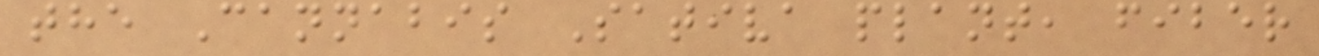the Cannabis Sativa plant, fiber
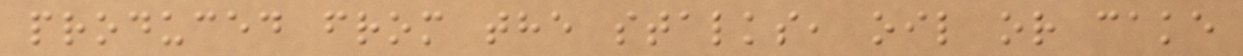produced from the stalks, oil or cake
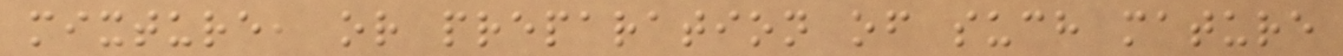mixture, or preparation of such mature
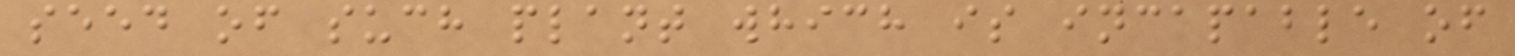seed of such plant which is incapable of
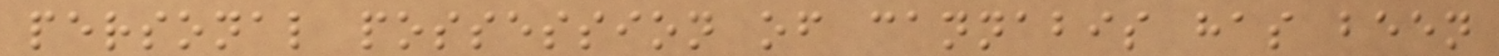personal possession of cannabis has been
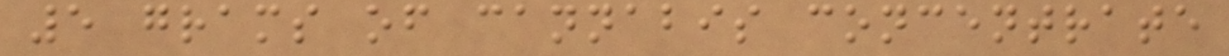5 grams of cannabis concentrate
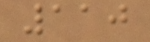110
